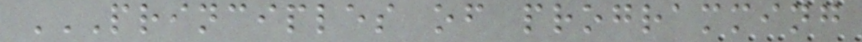PRINCIPLES OF PROGRAMMING
